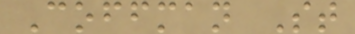Coffman St
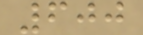600
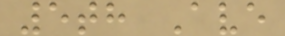5th Ave
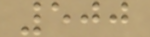500
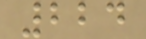224
